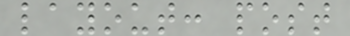layout: post
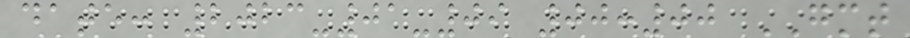date: 2023-01-09 00:00 GMT
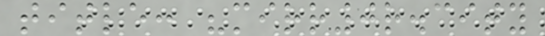title: "mirr0r.city
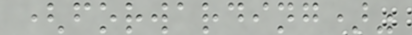(forwarding)"
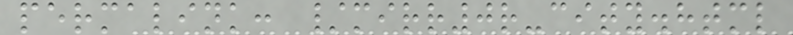permalink: /mirr0r-city.html
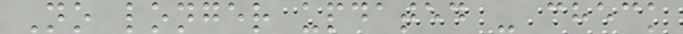No longer updated - check
